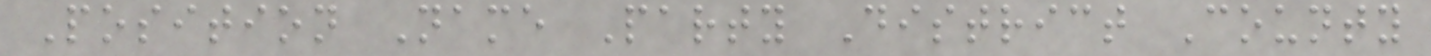Position Name Party District County
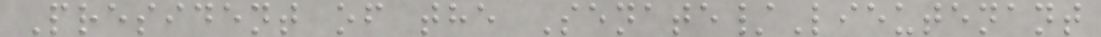President of the Senate/Lieutenant
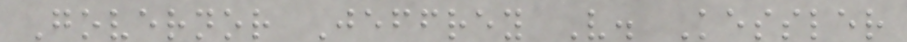Governor Jeffrey V. Kessler
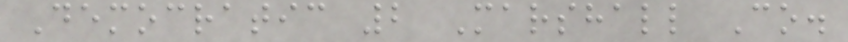Democratic 2 Marshall Co.
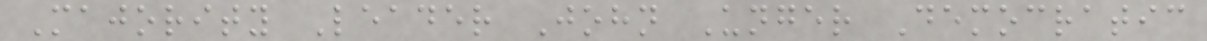Majority Leader John Unger Democratic
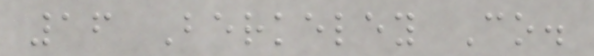16 Berkeley Co.
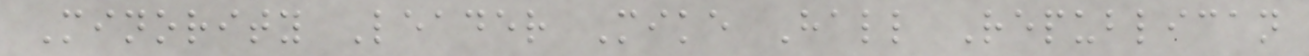Minority Leader Mike Hall Republican
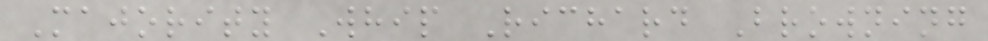Majority Whip Richard Browning
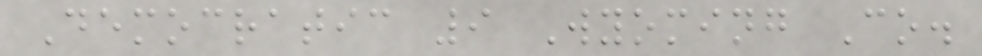Democratic 9 Wyoming Co.
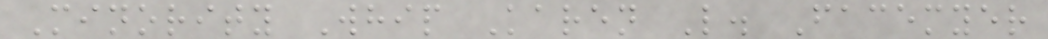Minority Whip Karen L. Facemyer
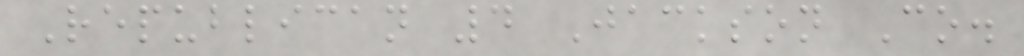Republican 4 Jackson Co.
